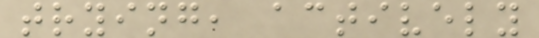trying, actively
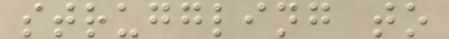struggling to
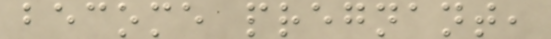become pregnant,
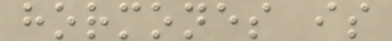hormones is
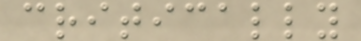critically
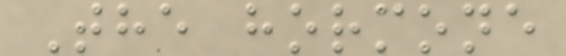The hormone
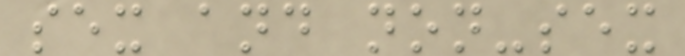sex and non-sex
